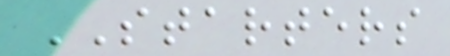STARTERS
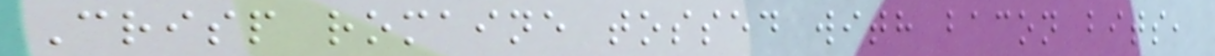Crisp romaine tossed with bacon bits,
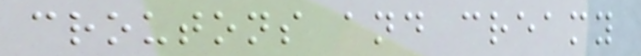croutons and creamy
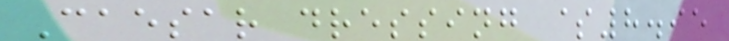Caesar dressing $8.95
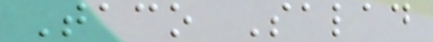Taco Salad
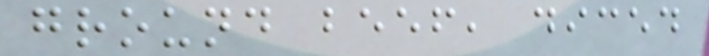ground beef, diced
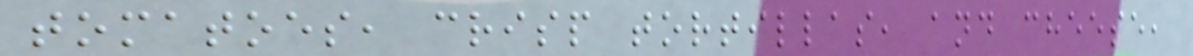tomatoes, crisp tortillas, and cheese,
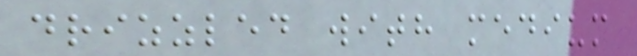drizzled with medium
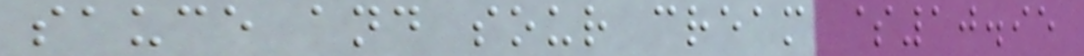sauce and sour cream $10.95
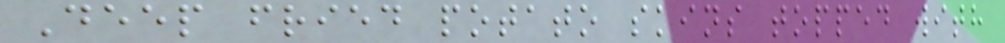Deep fried potato skins topped with
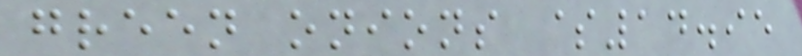green onions $14.95
